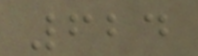624
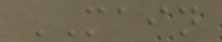MAIN
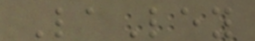LaLey
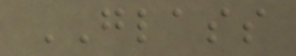GLASS
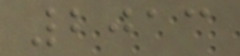2013
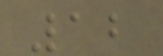12
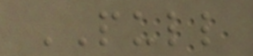PULL
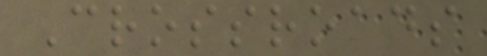Crossroads
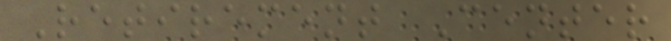Retirement Center
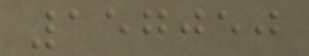157050
